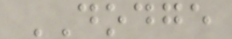DODGE
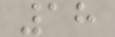18
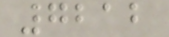7212
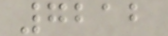7212
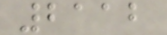2112
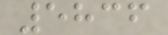5836
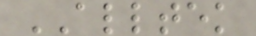ALLTEK
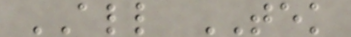ALL TEK
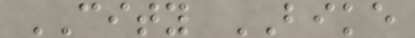CITY BIKE
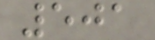501
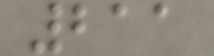211
